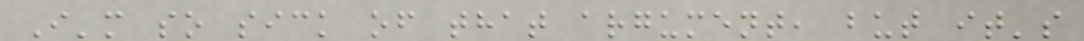I'm so sick of that argument, but it's
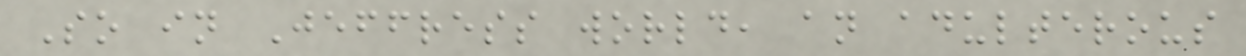So in Jeffress world, an adulterous
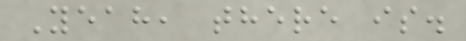Yeah, there is.
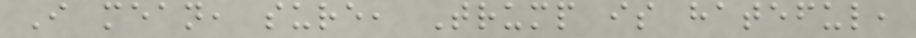I mean, sure, Trump is hateful,
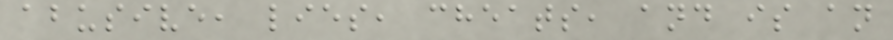abusive, lies, cheats, and is an
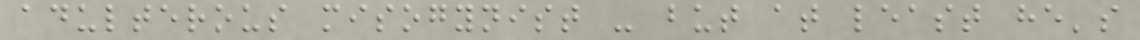adulterous misogynist - but at least he's
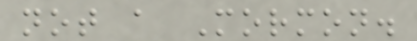not a Mormon.
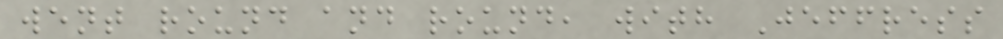went round and round, with Jeffress
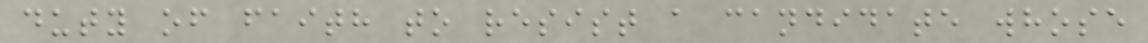duty of faith to resist a candidate whose
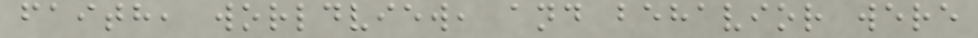faith, worldview, and behavior were
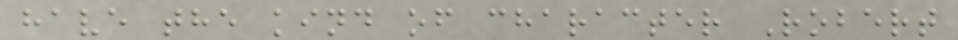have the kind of character Robert
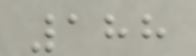188
